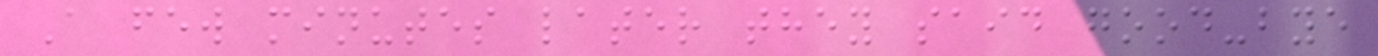A few minutes later they said good-bye
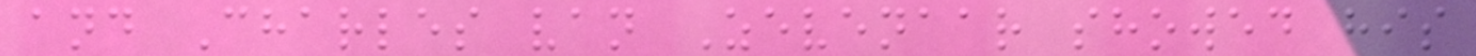and Charles van Zevenaar showed his
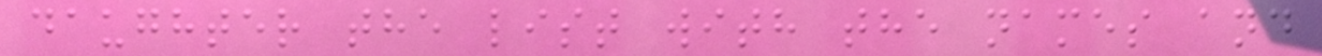daughter the list with the names and
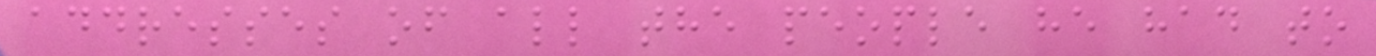addresses of all the people he had to
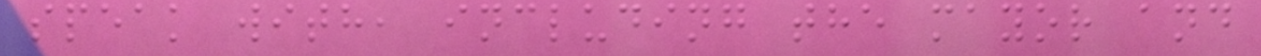speak with, including the mayor and
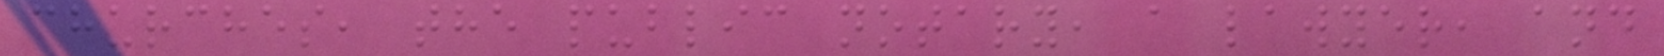churches, the public notary, a lawyer, and
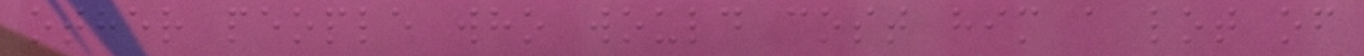other people who would cost him a lot of
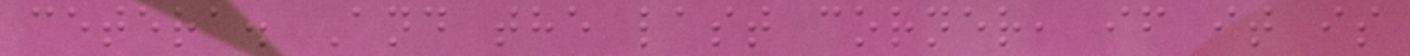cetera. And the last corner, if it is
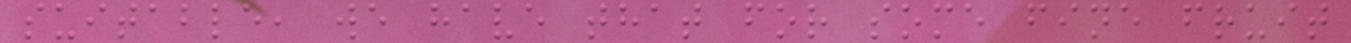suitable, we have that for some fine fruit
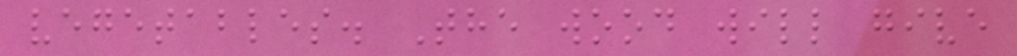vegetables. The wood will give
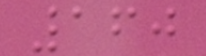160
